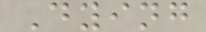Dying
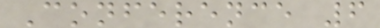Conference 6
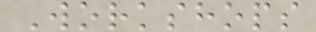Workshops
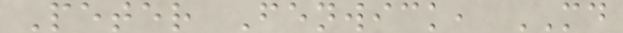Peter Fenwick, MD
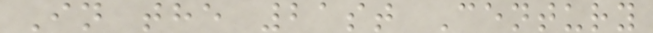In the 21st Century
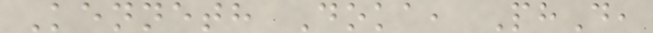Kenneth Doka, PhD,
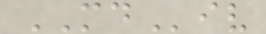MDiv
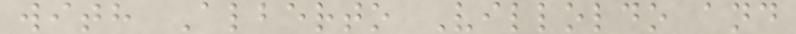with Alberto Villoldo and
